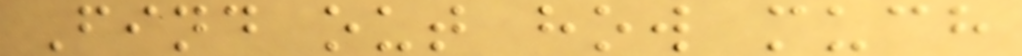Find out how much
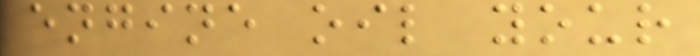engine oil your
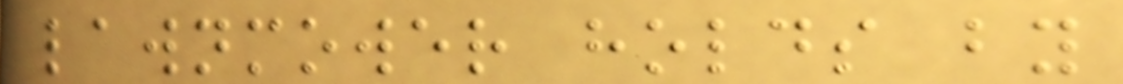lawnmower holds by
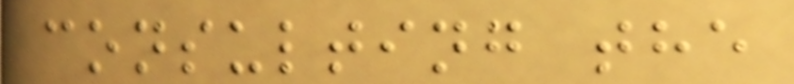consulting the
